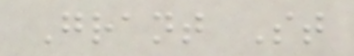Grant St
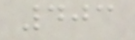403
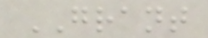GRANT
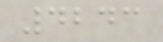4243
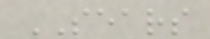SEARS
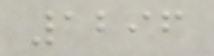1296
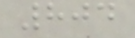804
